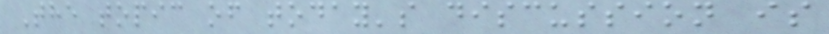The topic of today's discussion is
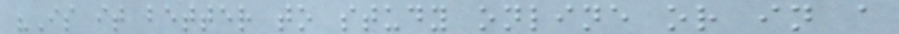"Is it better to study online or in a
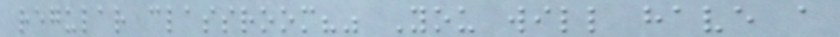regular classroom?" You will have a
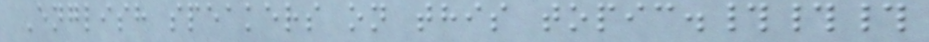English speakers on this topic.###
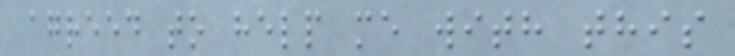agreed to help me with this
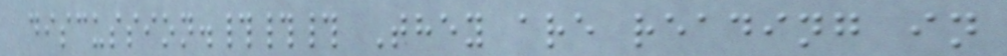discussion.### They are reading in
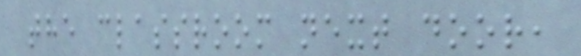the classroom next door,
